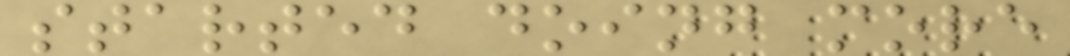started doing more
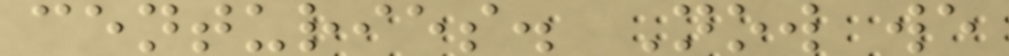centuries. Now we
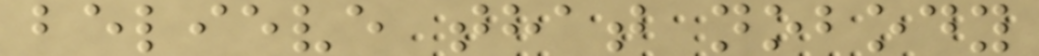believe that nobody
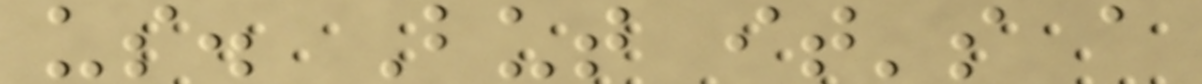us. But it's a
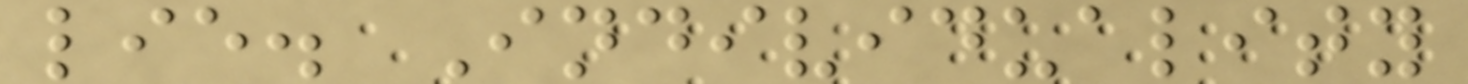lie. Individuality
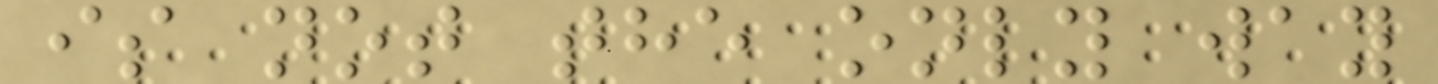is not the only way
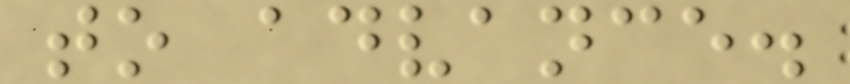to advance.
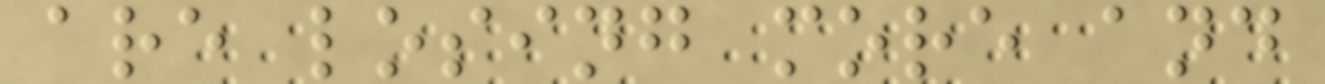are losing more and
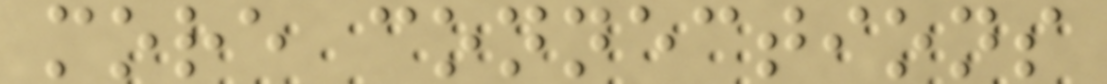more connections
